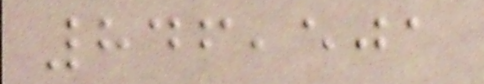846,501
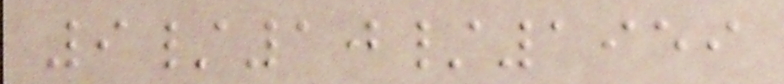9/10/1959
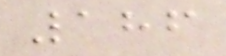186
